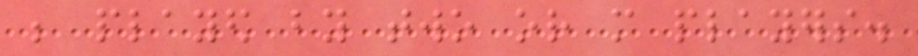be played by two or more players.
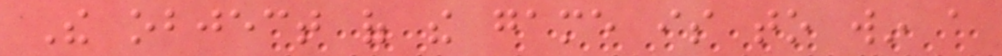The object of the game is to win a
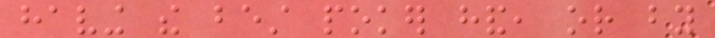having the best poker hand, or by
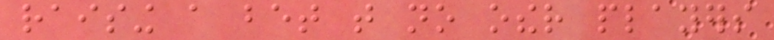raising a bet that no other players
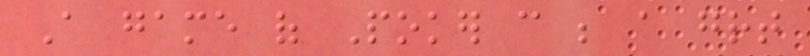A game of Poker can be a great
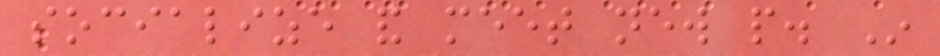socialize and meet new people. In
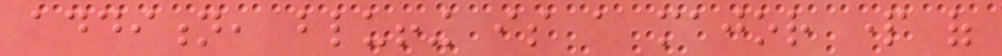addition, bluffing is a major part of
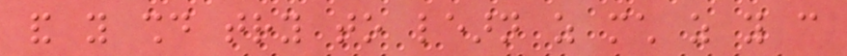and you should try to learn as much as you can
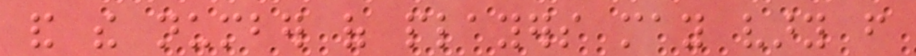and the number of players may vary from
